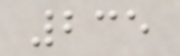235
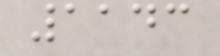1143
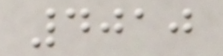4010
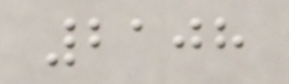2108
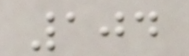104
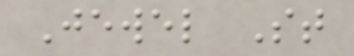Jewel St
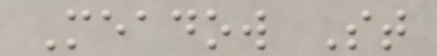Meadow St
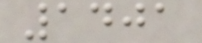1401
